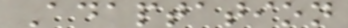Adaptation
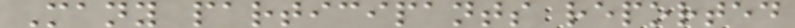Many participants reported
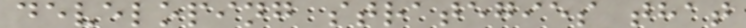developing strategies that
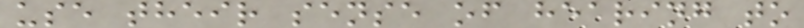use their sense of hearing to
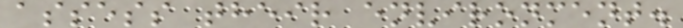assess their environment.
